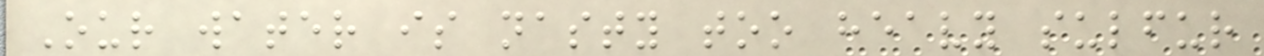Our water is nasty too heavy sulfur
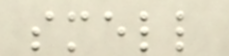smell
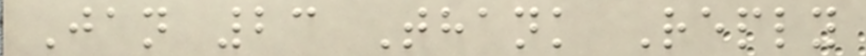Jan 23 Thank Reply
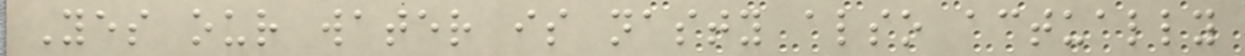Yes our water is nasty also actually
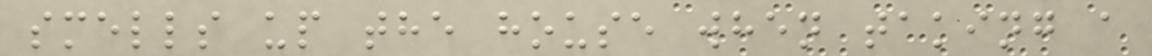smells up the house when taking a
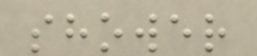shower
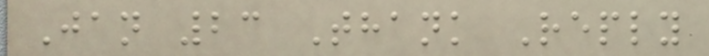Jan 23 Thank Reply
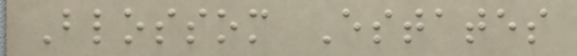Blossom Estates
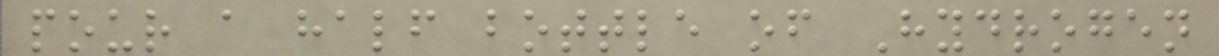pour a half bottle of Hydrogen
